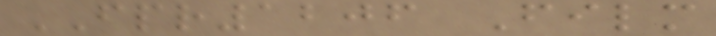FPR1206 Film
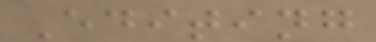Editing
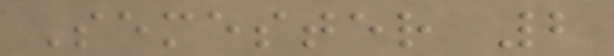Semester 2
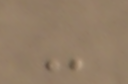-
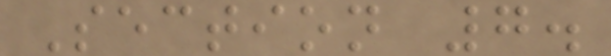Section 7.
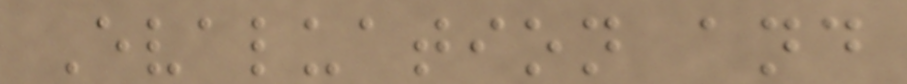Evaluation and
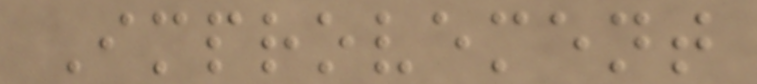Improvement
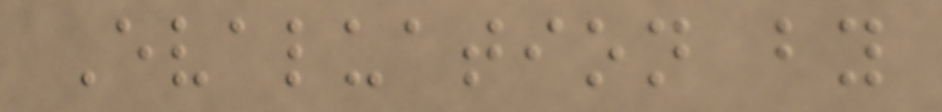Evaluation by
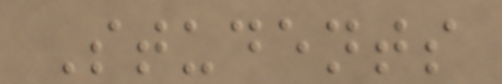Students
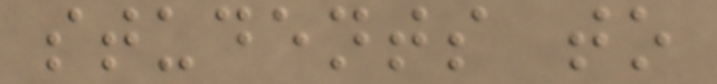students to
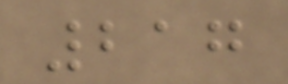217
